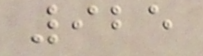925
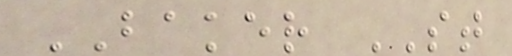BAKER ST
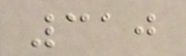310
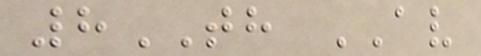8TH AV
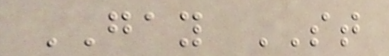GAY ST
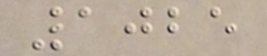1025
